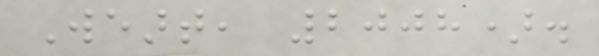Weart, 2008).
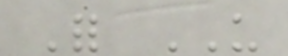For US
